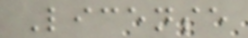License
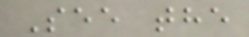See the
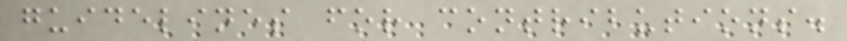guidelines for contributions.
